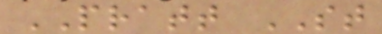PRATT ST
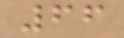66
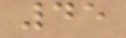45
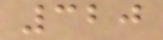320
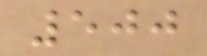500
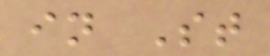in St
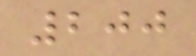200
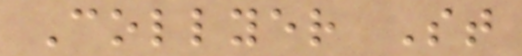Collyer St
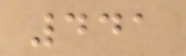441
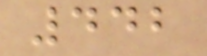442
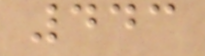443
